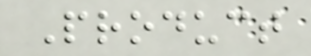Product
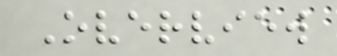Overview
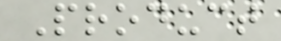Product
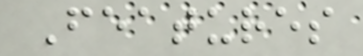Features
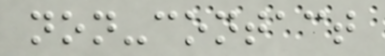non-contact
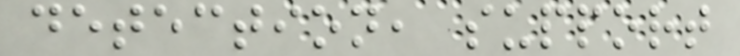detection, support
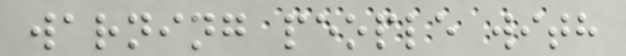warning people with
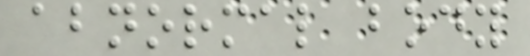abnormal body
